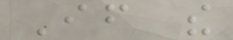If the
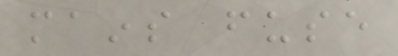mains fuse
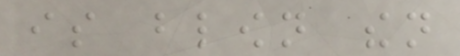is blown then
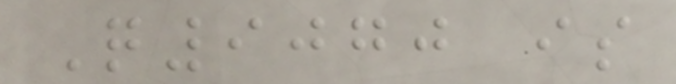Q9070 is
